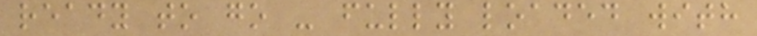ready to go - fully loaded with
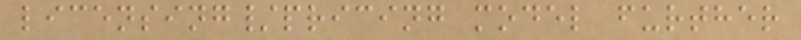licensing/pricing model further
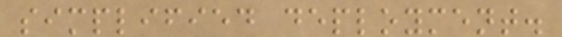simplified deployment.
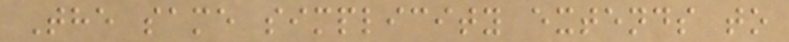The same simplicity extends to
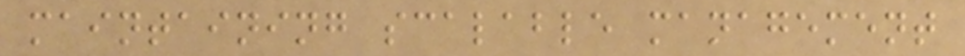maintaining scalable management
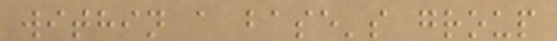within a base's group
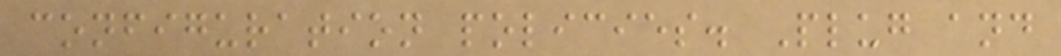configuration policies. Plug and
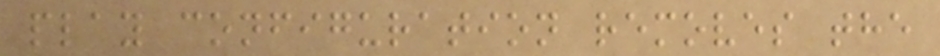play configuration removes the
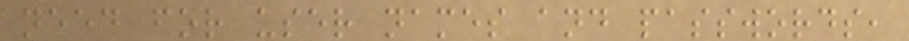need for user names and passwords,
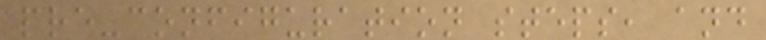pre-configuration steps, and
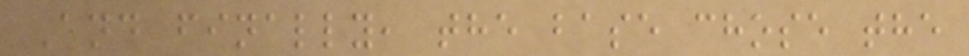And finally, the base chose the
